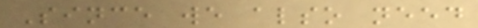Since we also need
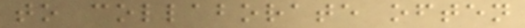to collaborate often
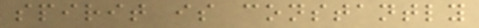spirit is constantly
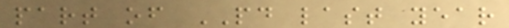part of PD last year
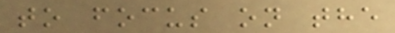to focus on the
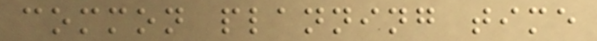common planning time
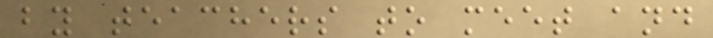by teachers to meet and
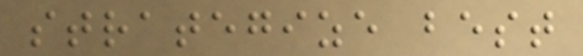strategize best
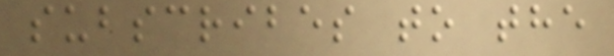subscribes to the
